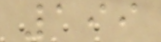199
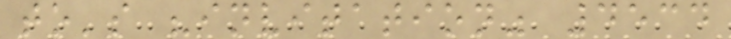to's "invitation" 4534
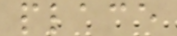place
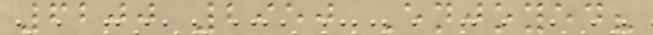6200 2950 Enjoyed?
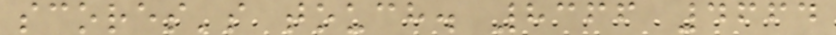scores's touch. 8366 4664
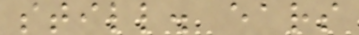still. ears
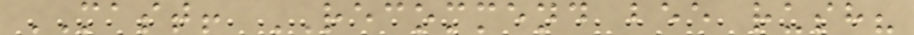MAST! RECOMMEND bee rush?
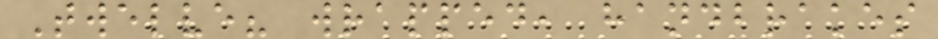Twelve? wrapped, handbrakes
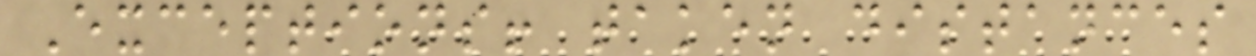Exceptions! taken distances
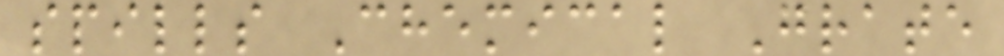spills Chemical Grate
